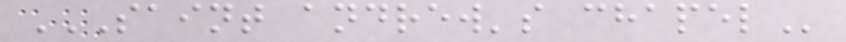SAINT ANDREW'S CHAPEL
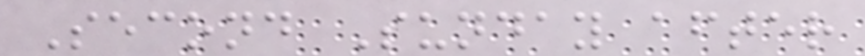Second Sunday after
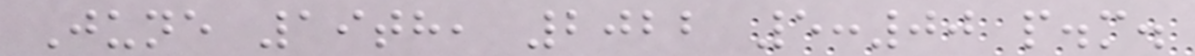June 19th, 2022 5:00 p.m.
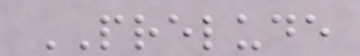PRELUDE
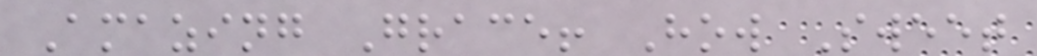Amazing Grace! How Sweet
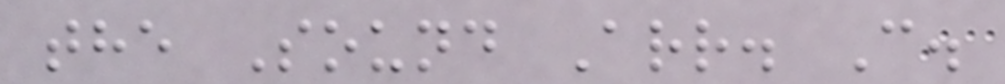the Sound Arr. C.
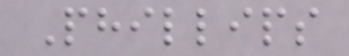Phillips
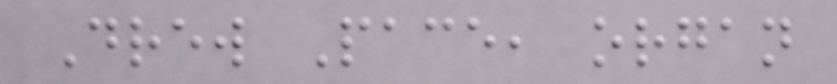Drew Pace, organ
